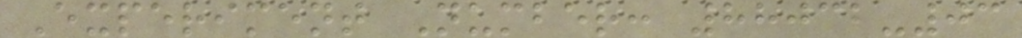Experiment Number: 88032-03
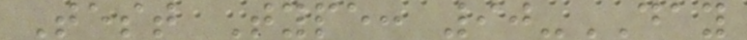Test Type: 90-DAY
